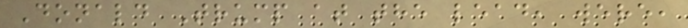Donald Trump at the lead, were,
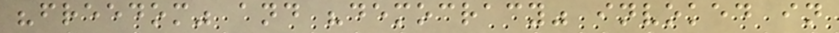"freedom" and "democracy" invoked in
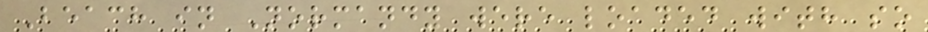Beach in Normandy were loaded with so
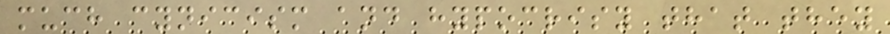much cynicism and hypocrisy that they
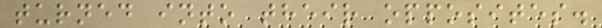turned into their opposites.
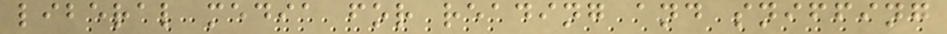liberal media for reading and sniffing
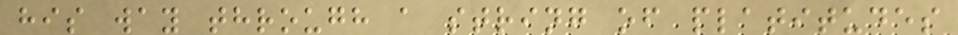his way through a string of platitudes
